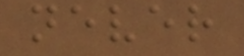never
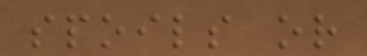spoils or
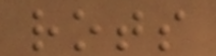rots
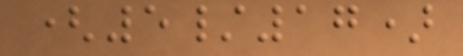(5/17)
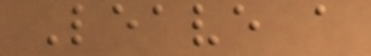Leave a
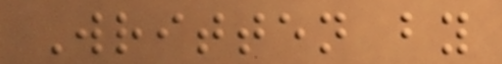Written by
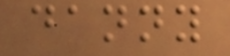danny
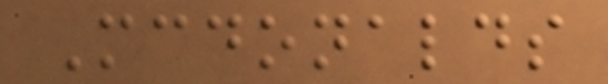Mcdonalds
